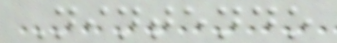Nintendo
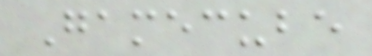Gamecube
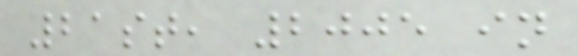21st, 2005 in
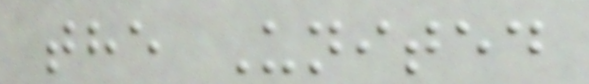the United
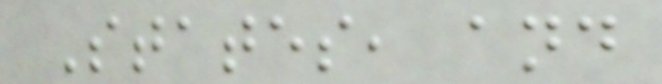States, and
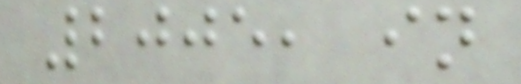2005, in
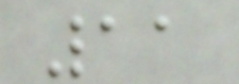11
